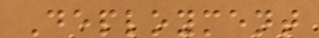Deployment
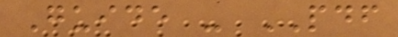Guide - PDF
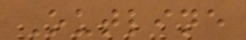Outline
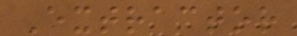Extractor
